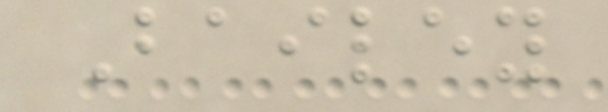Bailey
